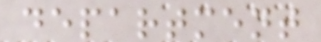department
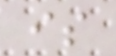is
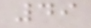49
